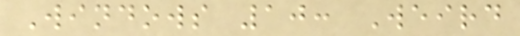Windows 10: Weird
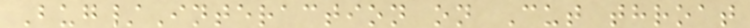Bug/Interaction on Cut throat
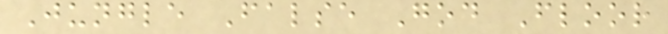Jungle False God Floor
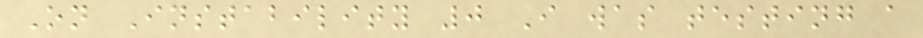On Instability 0 I was testing a
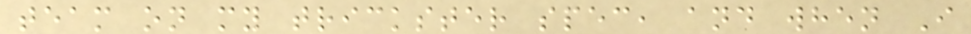team on my trickster spec, and when I
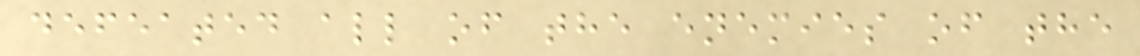defeated all of the enemies of the
